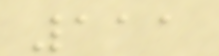111
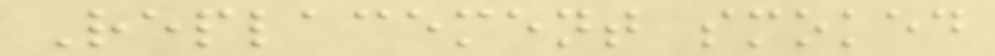Replacement smoked
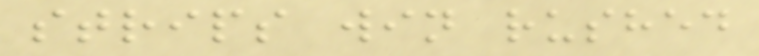strips win rushed
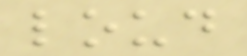loud
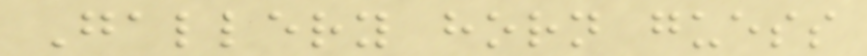Gallery horn guess
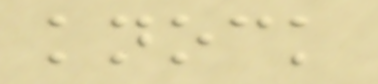knock
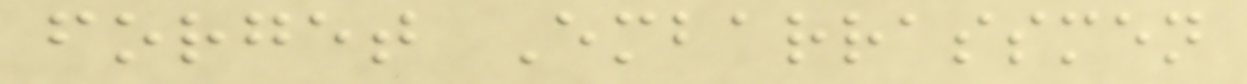forget Embarrassmen
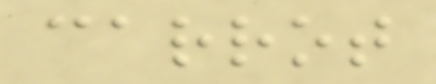carrot
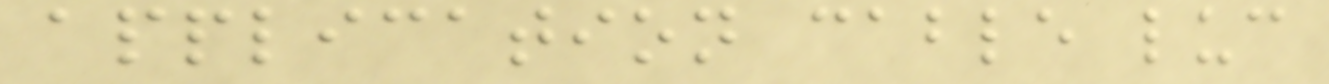application cable luc
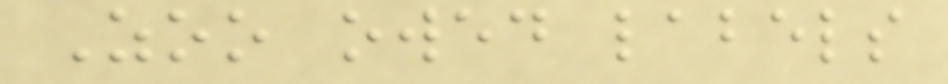Zoo owed labels
